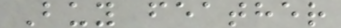Buy feather
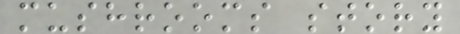mushrooms story
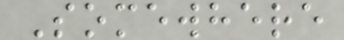Somewhere
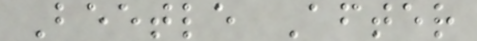Beetle After
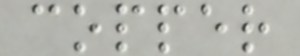copper
